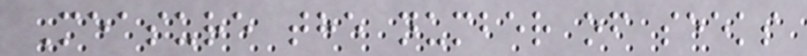Measure the number of seeks
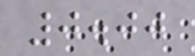0.00
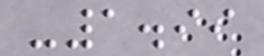-1.99
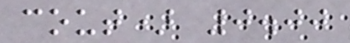cout) 0.00
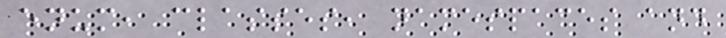enum, classes, namespaces and
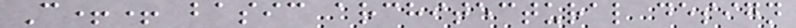C++ basic architectural design
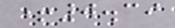+0.39
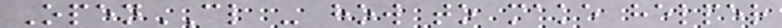OpenCL - how to make helper
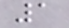1
